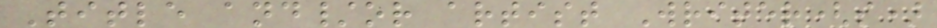Title and/or artist Writer(s)
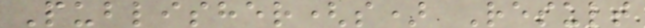Publisher(s) Result
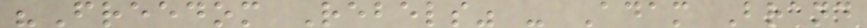"Freedom Rebels" - Adam Brand
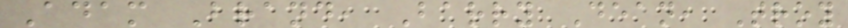Adam Brand, Barry Dean, Troy
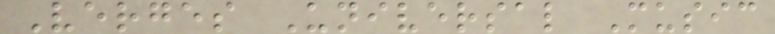Verges Universal Music
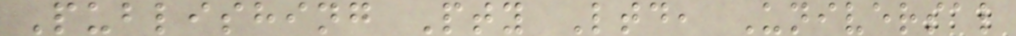Publishing Pty Ltd, Universal
